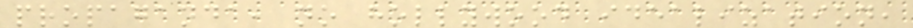propaganda, no hollywood idealization,
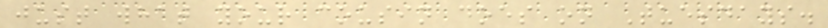just what your cousin does on Tuesdays.
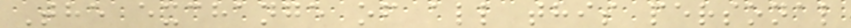The exchange of all this personal
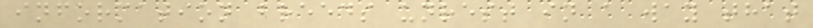information breeds unrest in a way that
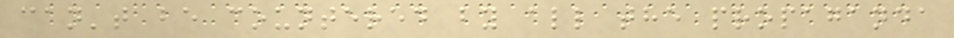can't be countered by all the propaganda
